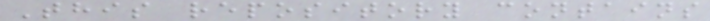This repository contains
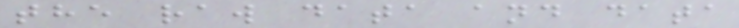the raw data and data
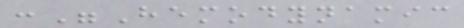:"Hemodynamic
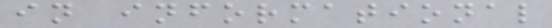in informational
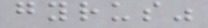gyrus"
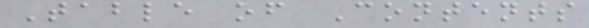Table of Contents
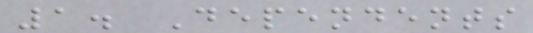1. Dependents
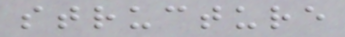structure
